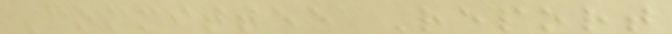Committee Report
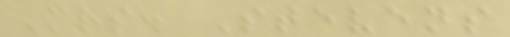Mrs. Stevens
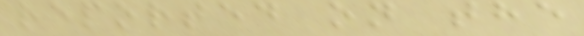reported on the
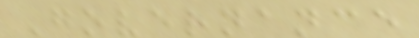Governance
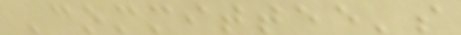Committee's
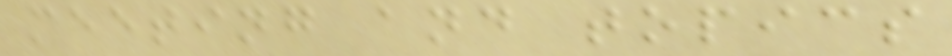meeting and topics
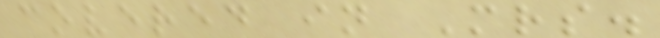covered in Mrs.
